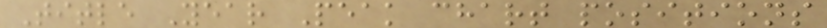Title Year Peak chart positions
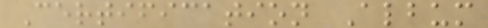Certification Album
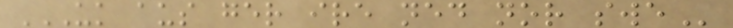UK AUS GER IRE NED NOR SWE
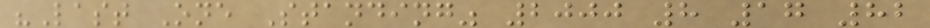"Last One Standing" 2000 8 17 82
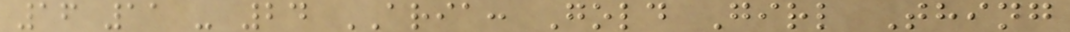16 11 - 24 ARIA: Gold Girl Thing
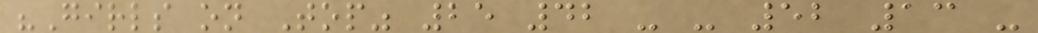"Girls on Top" 25 42 - - 52 13 -
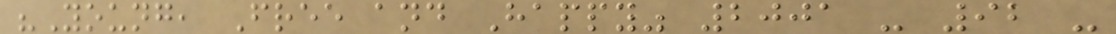"Young, Free and Happy" 2001 - 92 -
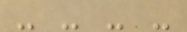- - - -
